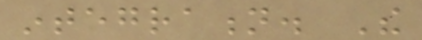integration. The
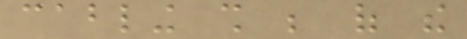cabling shall be of the
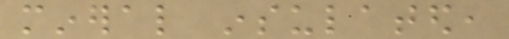mineral insulated,
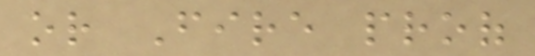or Fire proof
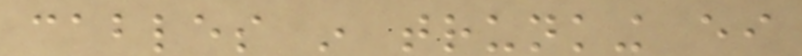cables in trunking either
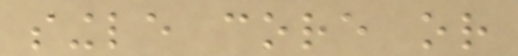single core or
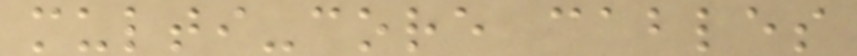multi-core cables
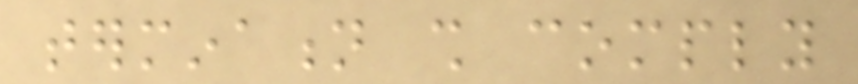termination shall comply
